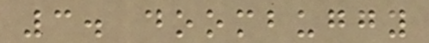3. doombuggy
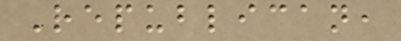Republican,
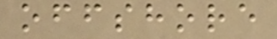offshore
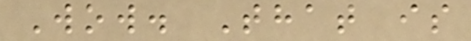Wow. That is
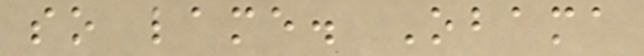so lame. Obama
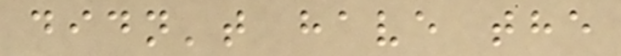didn't have the
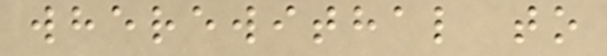wherewithal to
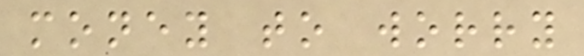money to worry
